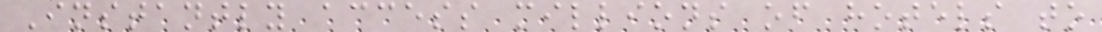Instantly access millions of hotels to
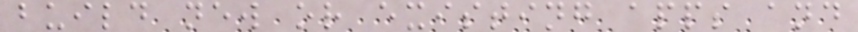build new or existing apps and
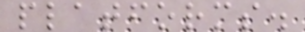platforms.
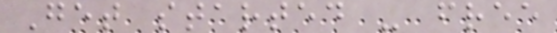Get started - free
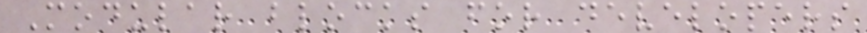Modular blocks for developers
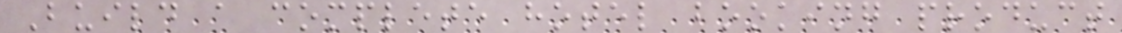Build a complete hotel booking product
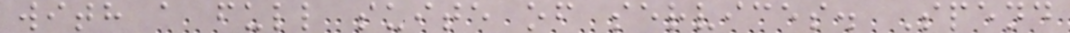with a full suite of services. Spend
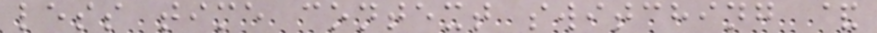less time context switching &
